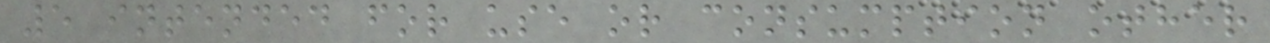5 intended for use or consumption other
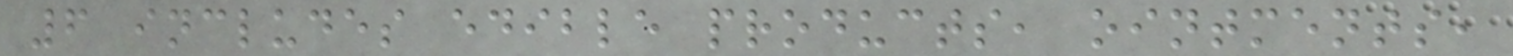6 includes edible products, ointments,
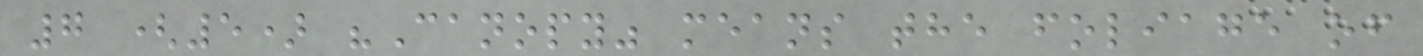7 (5) "Canopy" means the foliage of
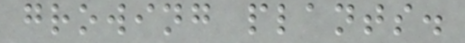growing plants.
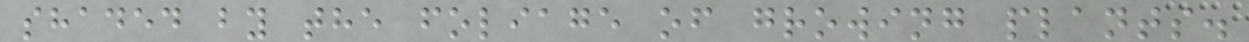shaded by the foliage of growing plants.
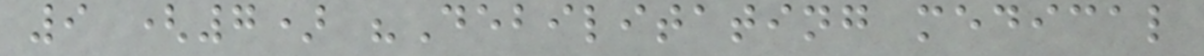9 (7) "Debilitating medical
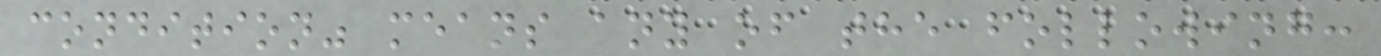condition" means any of the following:
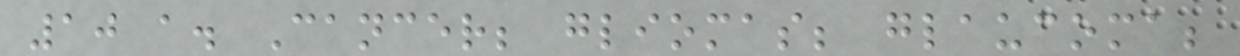10 a. Cancer; gliomas; glaucoma;
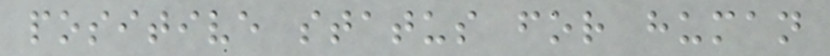positive status for human
